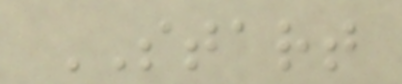START
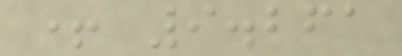+ 9.261
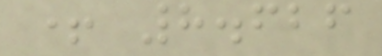+ 8.626
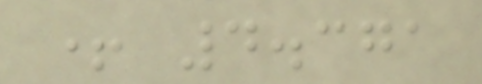+ 4.371
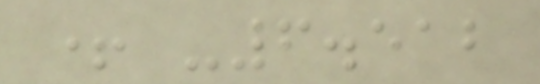+ -6.512
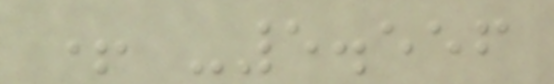+ -5.556
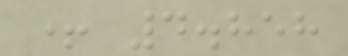+ 4.858
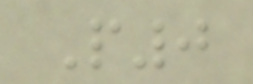P0
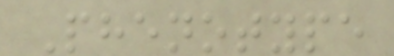Phenotype
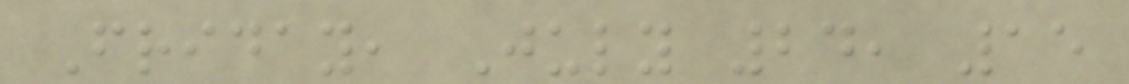Friday, July 24, 15
